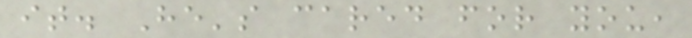it. He's cared for you,
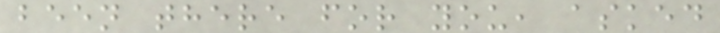been there for you, asked
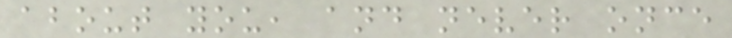about you, and never once
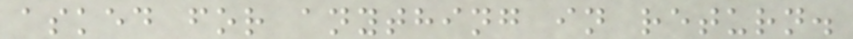asked for anything in return.
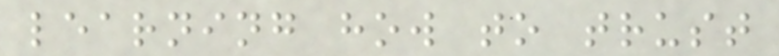learning how to trust
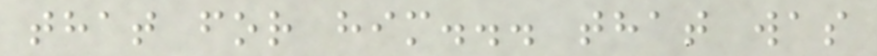that for him... that was
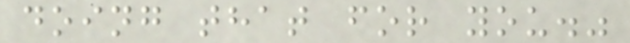doing that for you."
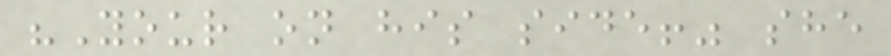"Your on his side!" she
